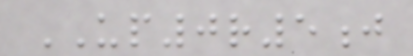UP0r5j
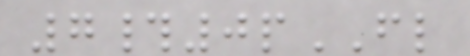7#0pFL
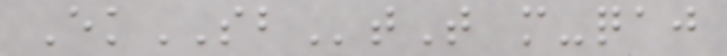EkSBtT m-qaj
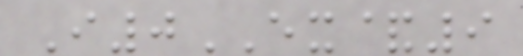I0EX&9
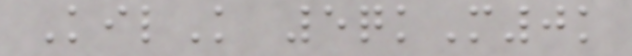KilK 5qkM0k
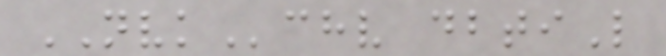NVKchv dbtiL
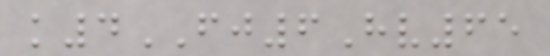k4FJ6Hv65
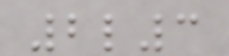2l3
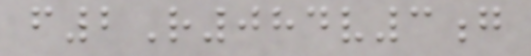f2R084v3g
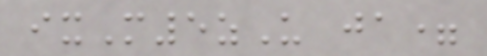ixM5zU ja=
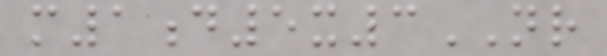m1d5x3NR
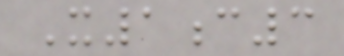X1c3
